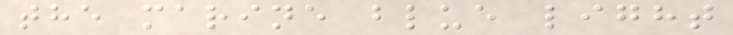the marine blue light
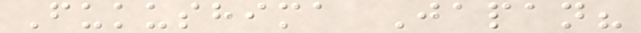Fukushima Japan?
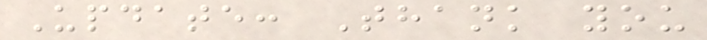Update: Thank you
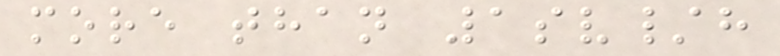more than 1sv/h
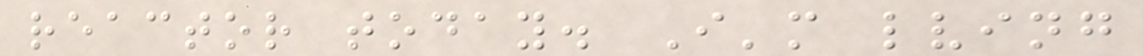reactor today. I'm lving
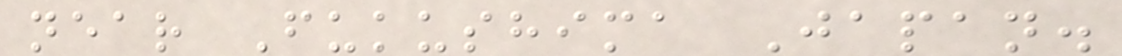near Fukushima Japan.
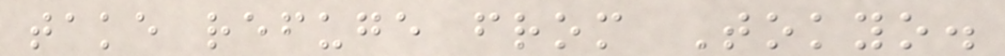take refuge from Tokyo.
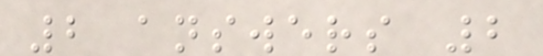2 answers 2
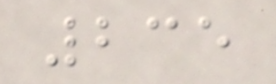235
